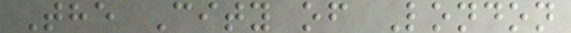The City of London
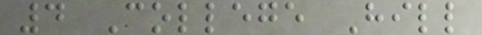4 College Hill
